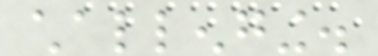challenging.
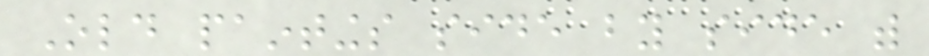Old paintings side by side with
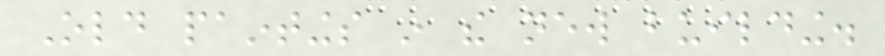Old paintings in the new building.
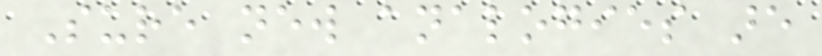Sure new analogies are
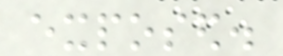exposed.
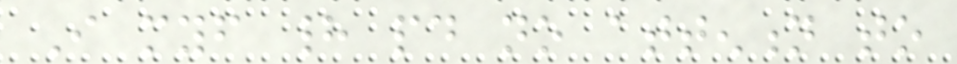I myself had paid no attention to
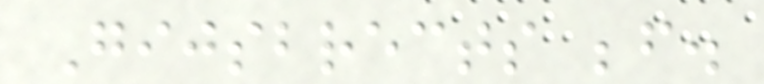Gijsbrects before.
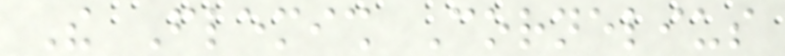The Flemish Cornelius
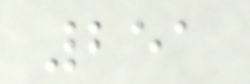251
